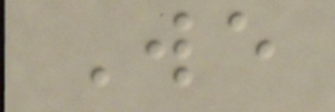We
